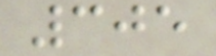305
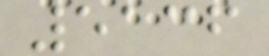5136
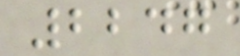2247
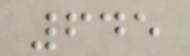645
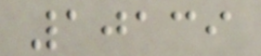10139
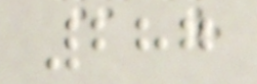287
